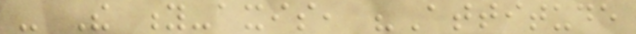- The y-axis, "Attitude
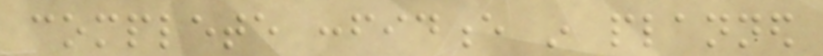complete confidence in planned
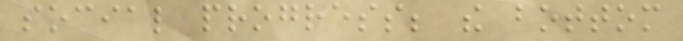social progress; the bottom
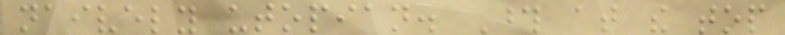naively utopian. Those at the top
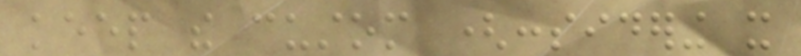keep the custom (considering it
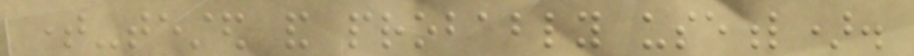time-tested and probably useful).
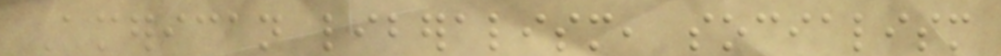American liberalism, socialism
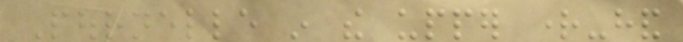Pournelle in the upper right-hand
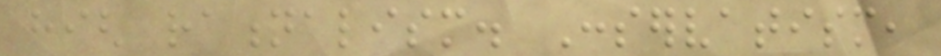high rationalism. Conservatism,
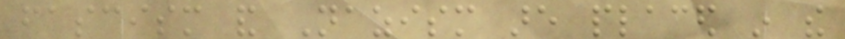fascism and Nazism are placed in the
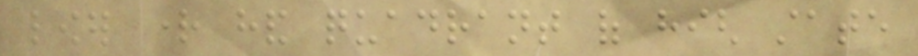lower right hand quadrant of high state
